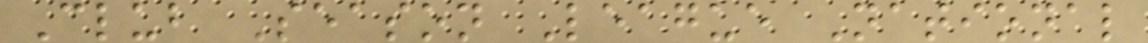Club Season League National
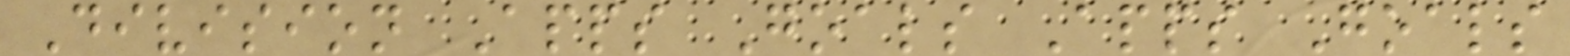Division Apps Goals Apps Goals
